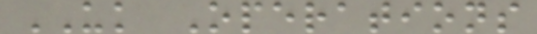UK Operations
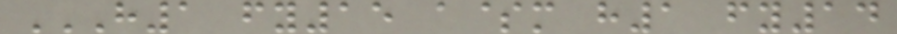H1 FY15 A$M H1 FY14
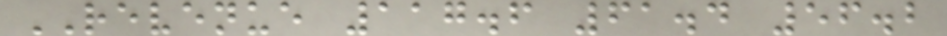REVENUE 117.6 61.4 56.2
